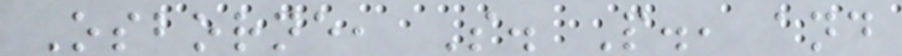Osborne, S. P., and
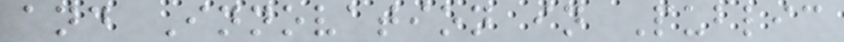and Innovation in Public
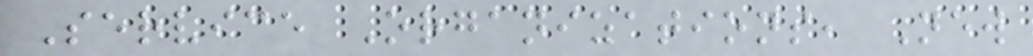Service Organizations, New
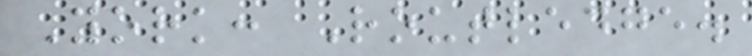York: Routledge.
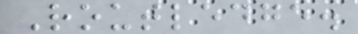Routledge.
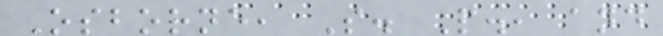Osborne, S. P., and
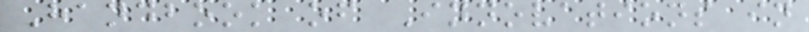Handbook of Innovations in
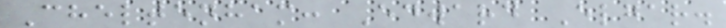Cheltenham: Edward Elgar.
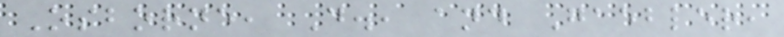Osborne, D., and Gaebler,
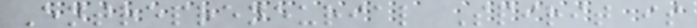Entrepreneurial Spirit is
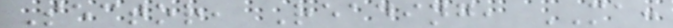Sector, Reading, MA:
